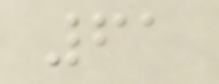61
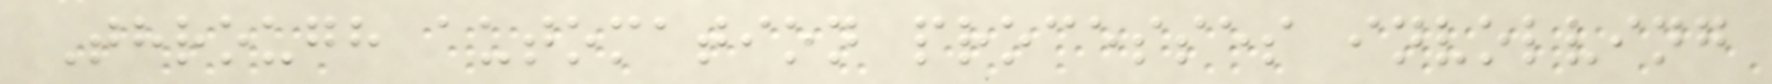Through automation processes involving
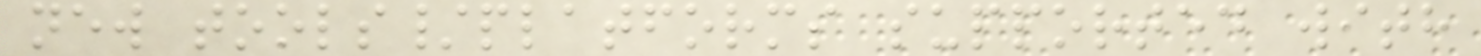new tools/platforms supported with
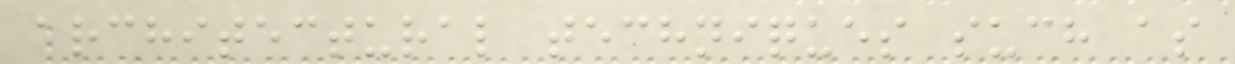architectural techniques such as
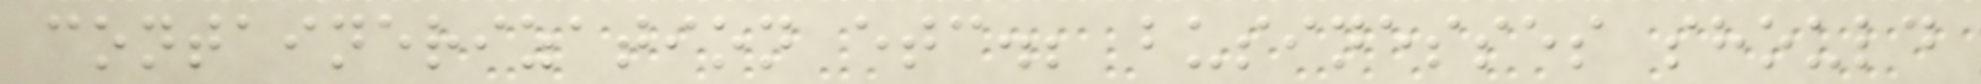containerization etc.; businesses should
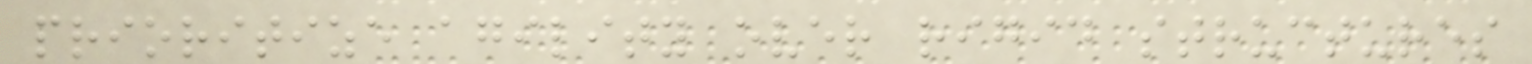prioritize agility over rigid structures
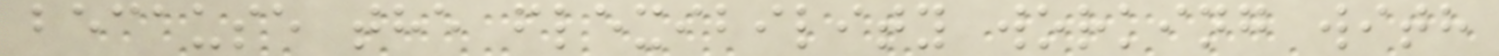because the flexibility working with
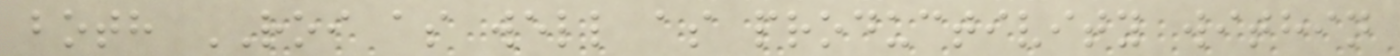both ROI as well as productivity within
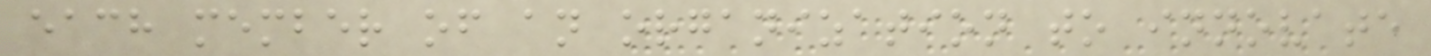each member of an organization to innovate
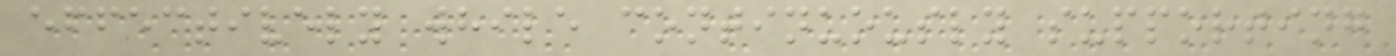effectively while continuously supporting
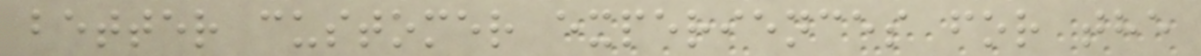better customer experiences for the
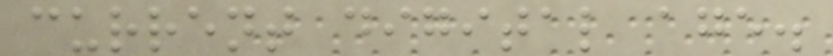current digital age.
